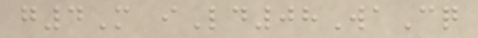g4M iLd08WaCq
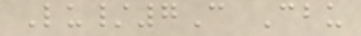Lu/7C Cbu
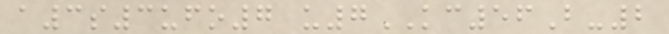a3s3ufo7 u7KC56B-2
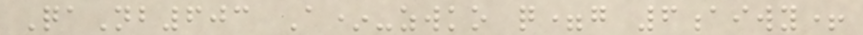QaNb603 A*-zwko q=g 6aiwy+
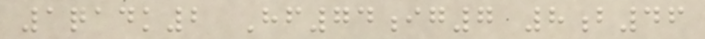1qadk2 Hf74ig7 8b46
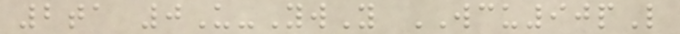2ta 0U-YwY WCU90pL
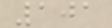101
